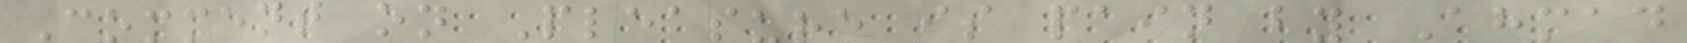Comment on Pleasure is pain by Ahmad
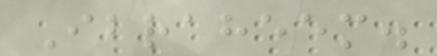Ibraheem.
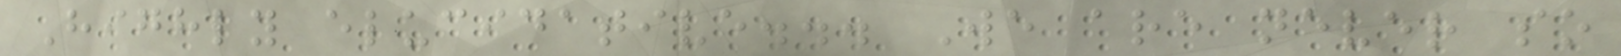Highly elucidative... We are never so
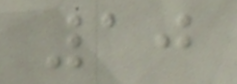10
